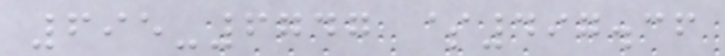695-6747 $497.36
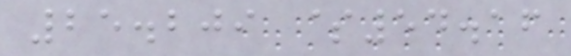25.209 $54.16
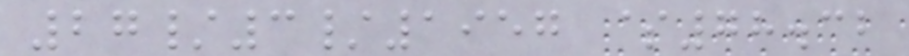27/3/1957 $78.32
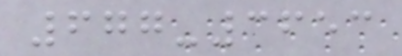677-3653
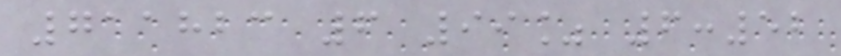711823 6 99% 6:52
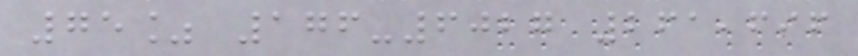75% 176-6027 261,696
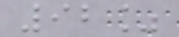92%
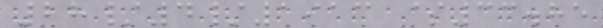28/4/1913 $33.85
